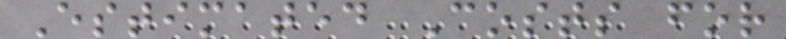Estimated Costs for
